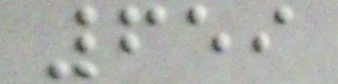659
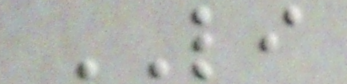LI
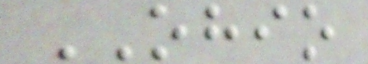OHIO
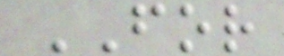FOR
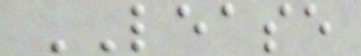LEASE
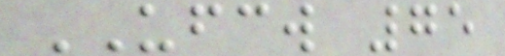UFCW 75
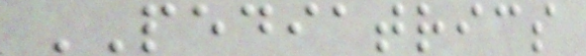PEDIATRICS
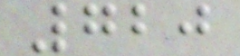720
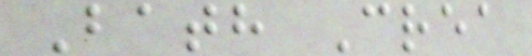Bath Crea
